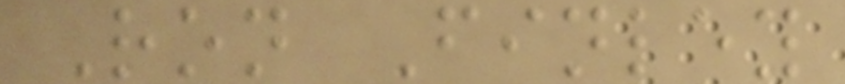Ron Finley
